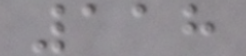118
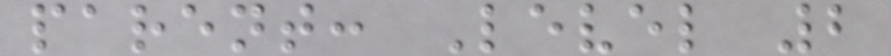parent: Level 2
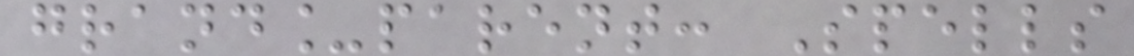grand_parent: Spells
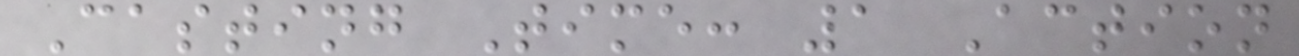Casting Time: 1 Action
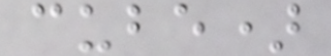cube)
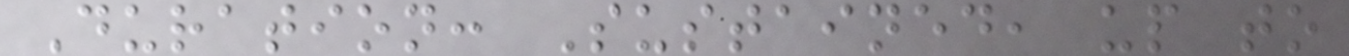Duration: Sustained, up to
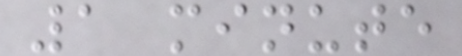1 minute
